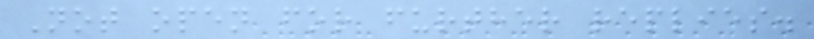Not open for further replies.
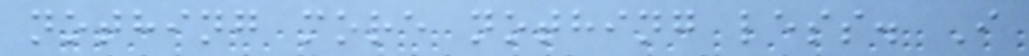nothing more nothing less. I
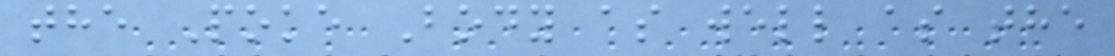the Poke Body as well as the
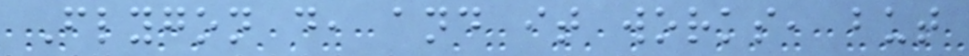Flygon d, and it works, but
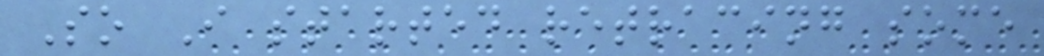So I started retracing some
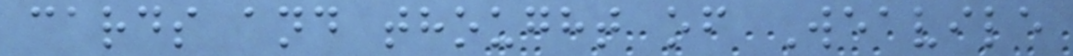cards and thought of Weavile
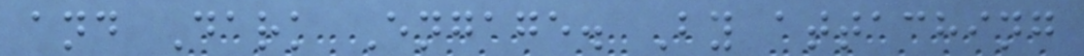and Dark Engage. By attaching
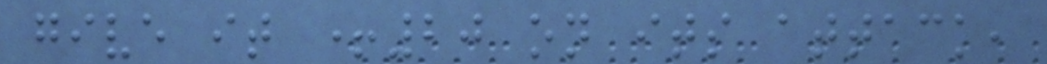give it +20 on its attack,
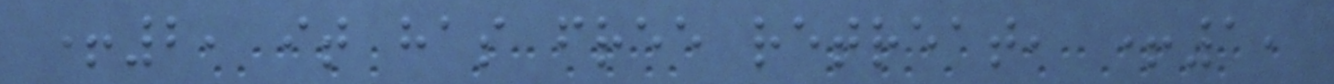+2, it has free retreat, +1,
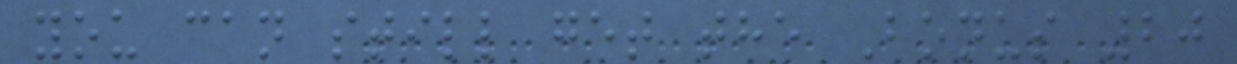you can still get the Bonus 20
